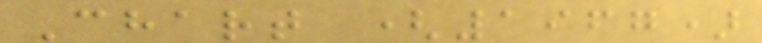Chart (1967)
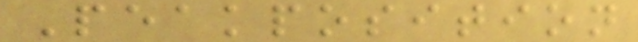Peakposition
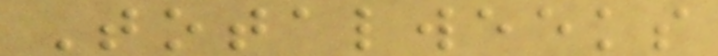Totalweeks
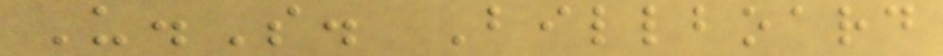U.S. Billboard
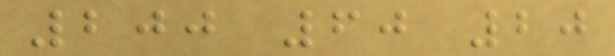200 60 20
